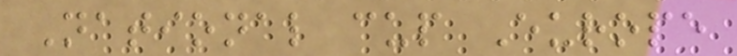National cup Europe
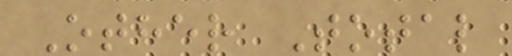Other Total
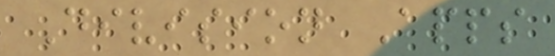Division Apps
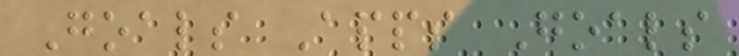Goals Apps Goals
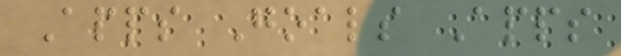Apps Goals Apps
